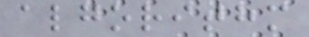algorithm
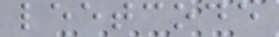leetcode
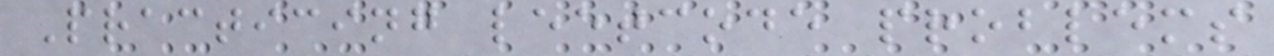Practicing leetcode problems
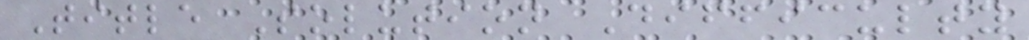Title Solution Difficulty
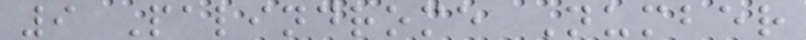9 Palindrome Number
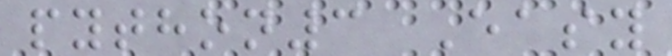python3 Easy
